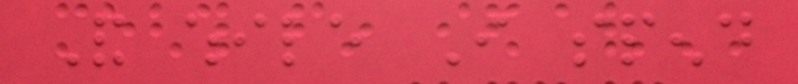And while I spend
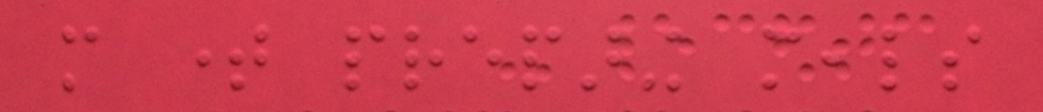more time preparing meals
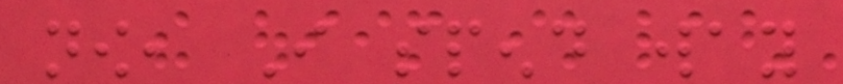now, I spend way
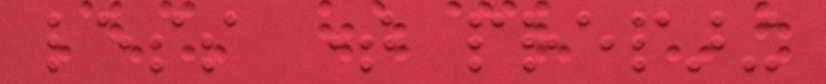less time preparing
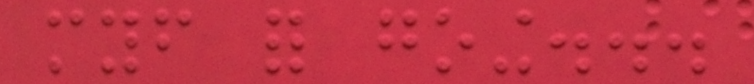myself for going...
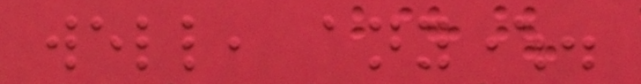well, anywhere.
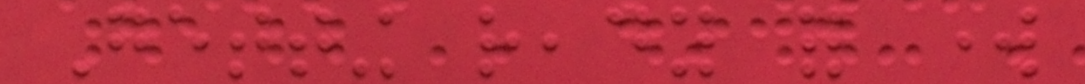Getting ready for work
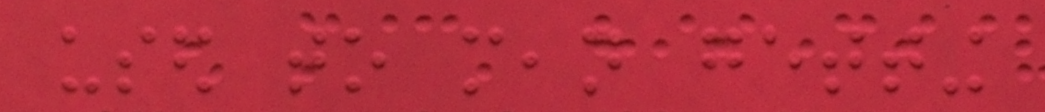used to mean getting
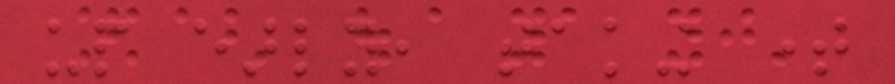up early, taking time
